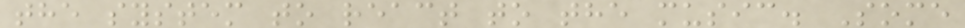the system to react to the music. Some
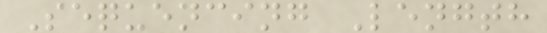Sequencing Length
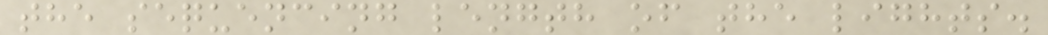the sequencing length of the lights.
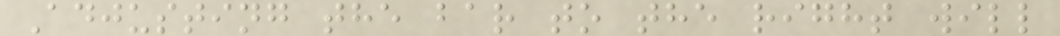Adjusting the bar to the right will
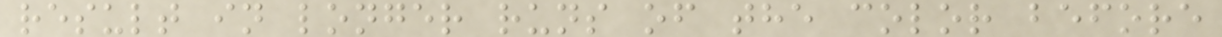result in longer runs of the color before
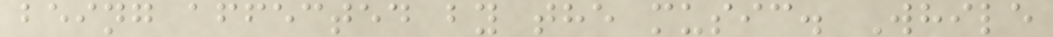being affected by the music. While
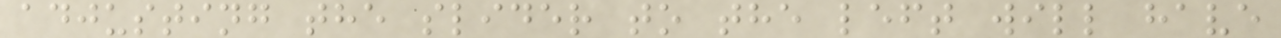adjusting the slider to the left will have
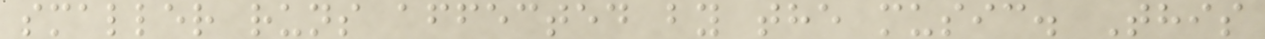smaller runs affected by the music. This
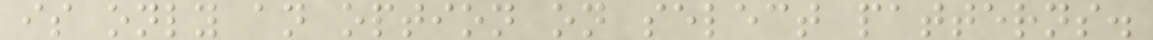is only an option on select patterns.
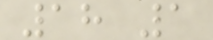18 1
